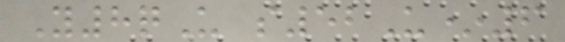Y8qU s52U*6
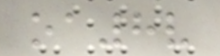oa8v
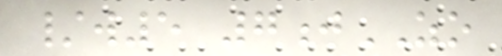/w5 7jZO
